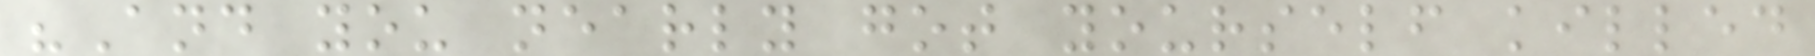"And you nearly got yourself killed
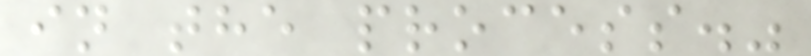in the process."
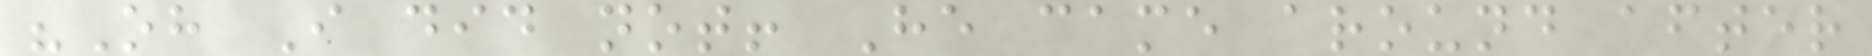"Oh I did not! He came around after
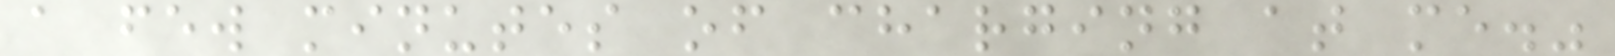a few minutes of charging at me."
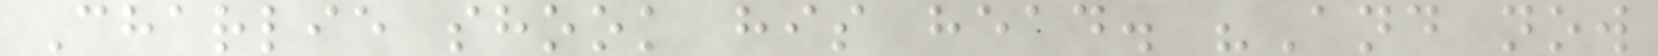Charlie shook his head. "And now
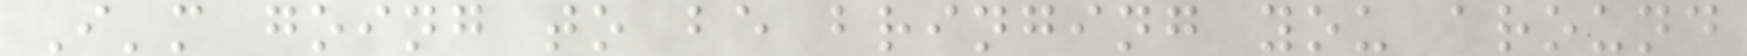I'm going to be bringing you around
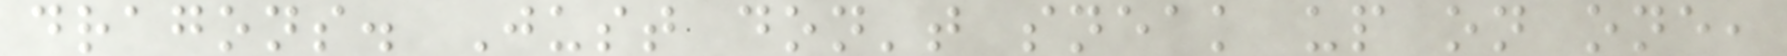dragons. Just don't sneak up on one,
